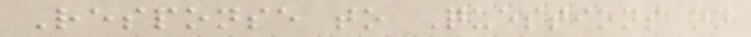Response to Questions on
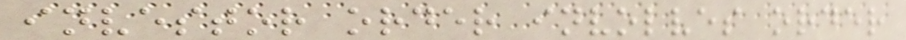investor order involves order
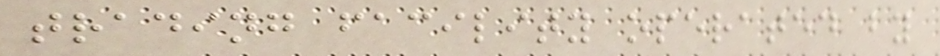trading facility operated by
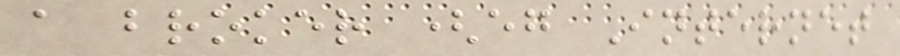a broker (eg Internet
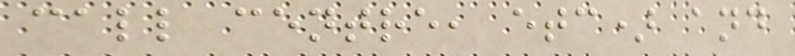call centre, etc) and
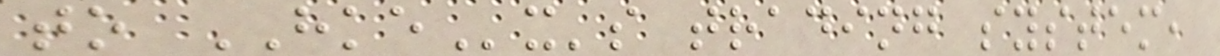to HKEx's trading system,
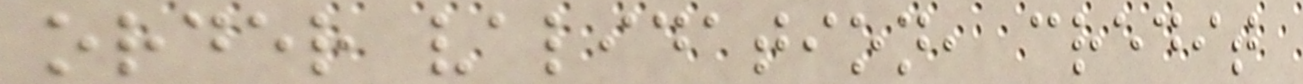order validation, credit
